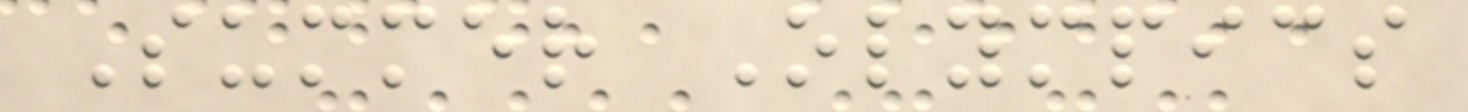Summer Olympics
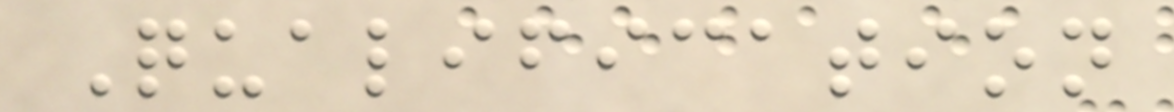Qualification
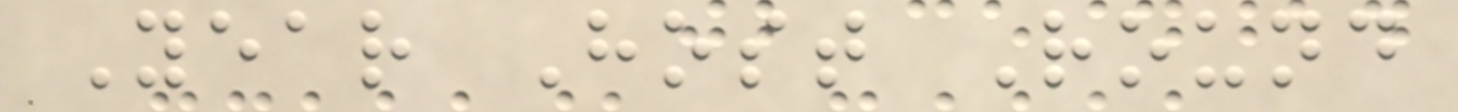Year Host Round
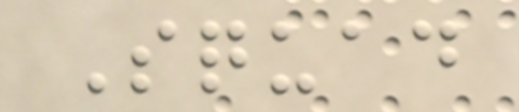Squad
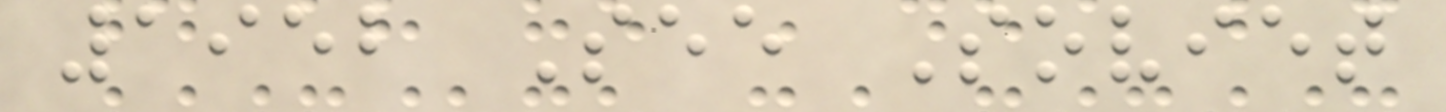1952 See Soviet
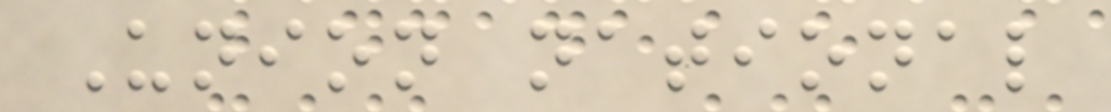Union national
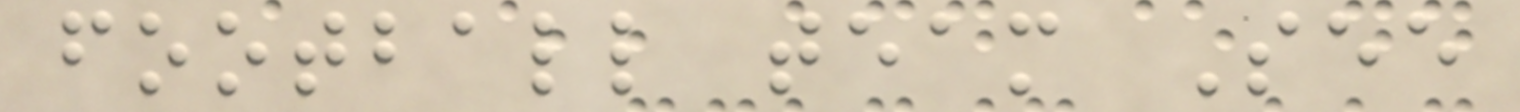football team See
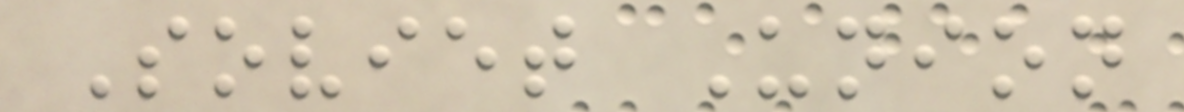Soviet Union
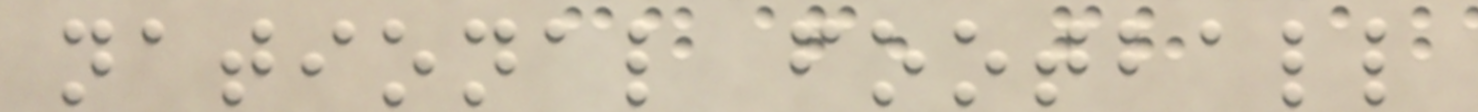national football
